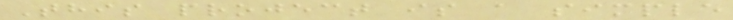This project is a simple
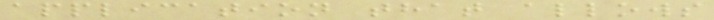application that allows
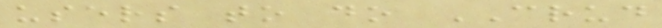users to do CRUD
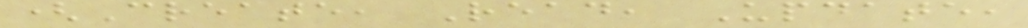(Create, Read, Update,
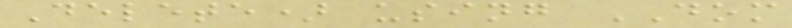Delete) using DOM
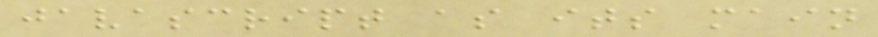javascript as its main
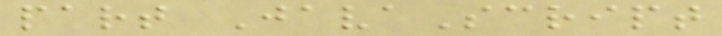part JavaScript
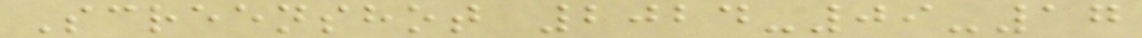Screenshot 2024-09-17
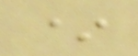*
